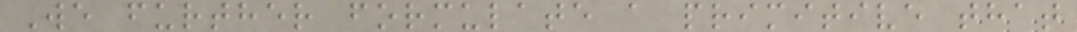We further formulate a primitive that
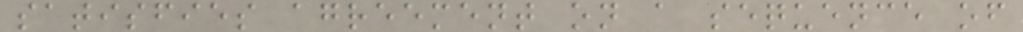satisfies agreement on a sequence of
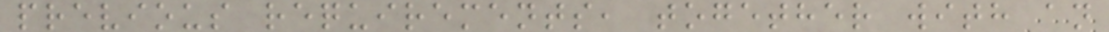previous requirements, together with an
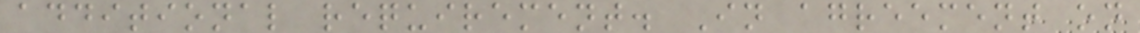additional requirement. In agreement on
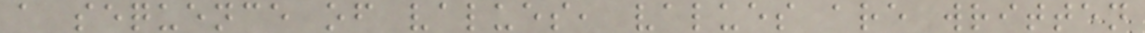a sequence of values, values are written
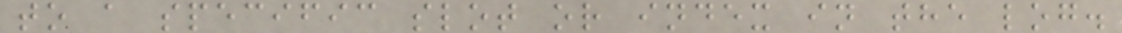to a specific slot or index in the log.
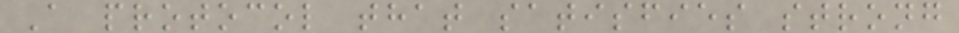A protocol that satisfies strong
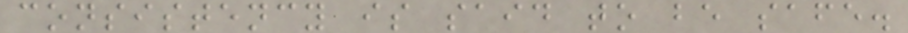consistency is said to be safe.
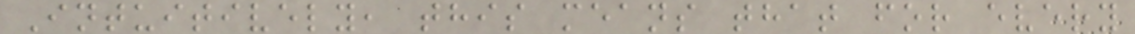Intuitively, this means that for every
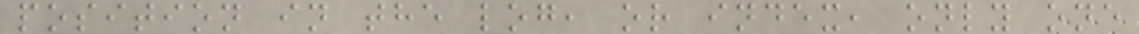position in the log, or index, only one
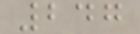247
